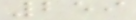259
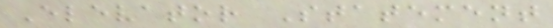Elevator Statement
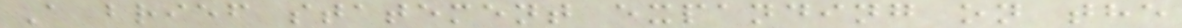A brief statement expanding on the
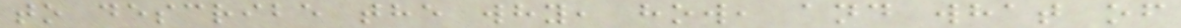to describe the why, how, and what of
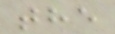the
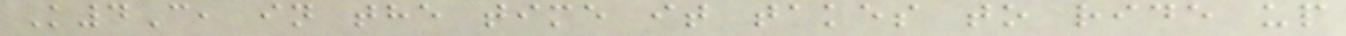K4C, in the time it takes to ride up
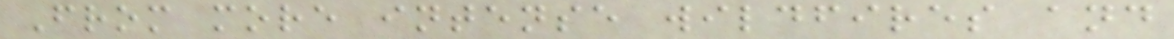From more intense wildfires and
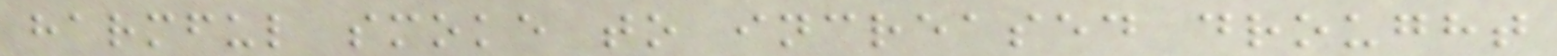harmful smoke to increased drought
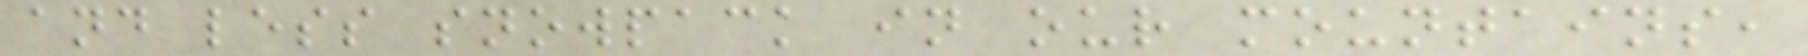and less snowpack in our mountains,
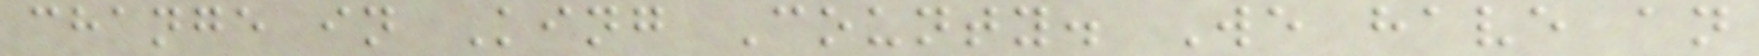change in King County. We have an
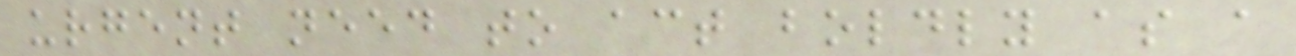urgent need to act boldly as a
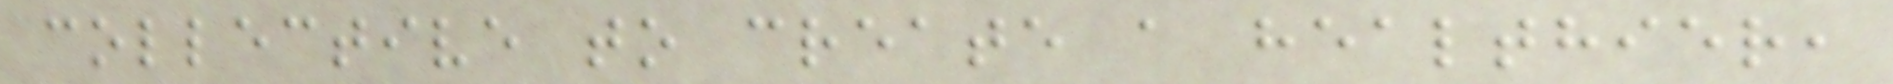collective to create a healthier,
